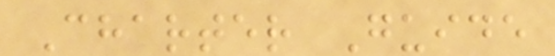Charter Guide
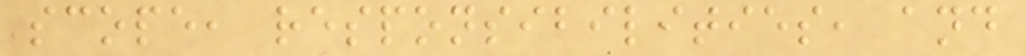scope, responsibilities, and
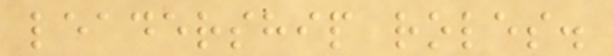leadership roles.
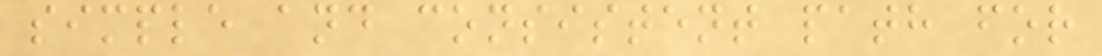simple and consistent path for
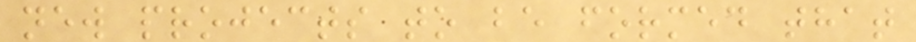new projects to be formed that
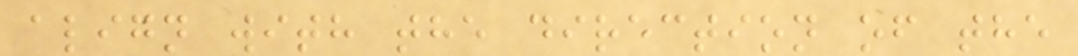align with the direction of the
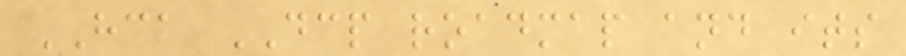HCA DCP roadmap and its
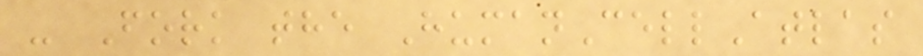- Fork the HumanCellAtlas
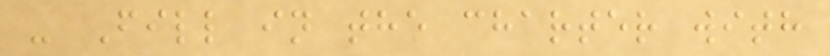- Fill in the charter with
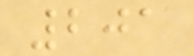201
